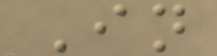In
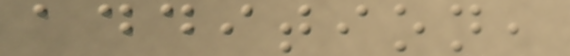addition,
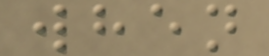when
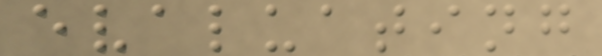evaluating
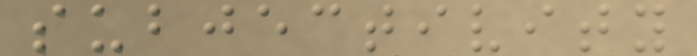subjectivity
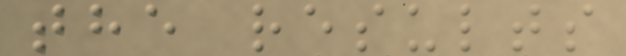the results
